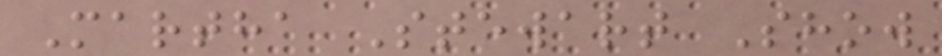Martha Stewart Show
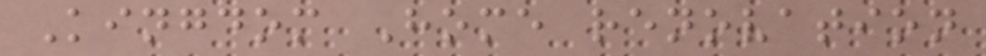Kingdom Home renovation
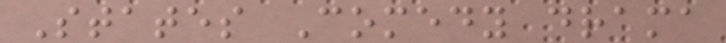States Comedy drama
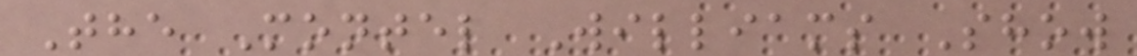The Montel Williams Show
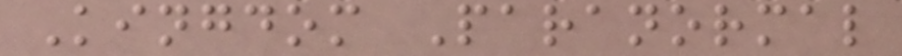Kingdom Paranormal
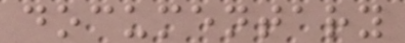documentary
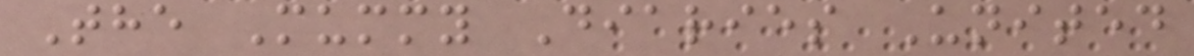The Mummy Diaries United
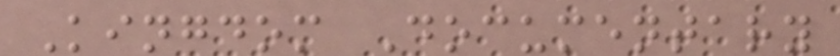Kingdom Documentary
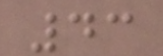43
